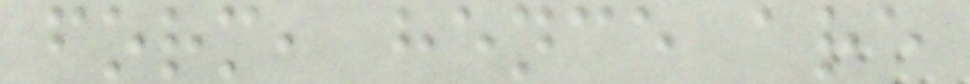form, hence are
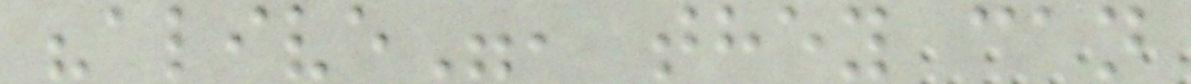"alive", they can
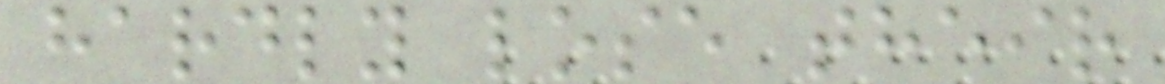hardly lose their
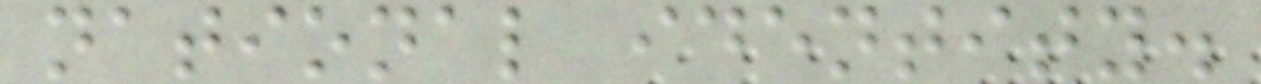national identity.
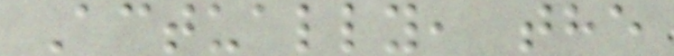Actually, the
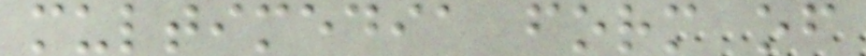multimedia form of
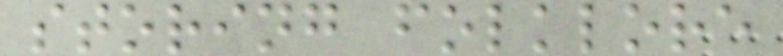storing folklore
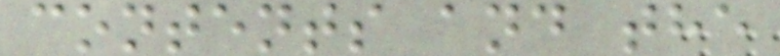contents and the
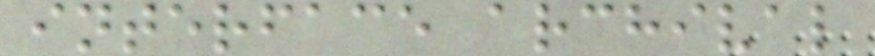interface archival
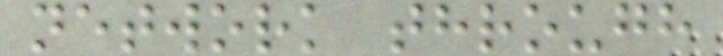network through
